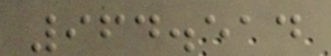964.514
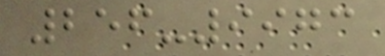256-9973
